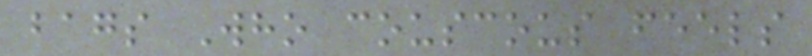bags Who couscous feels
